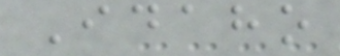Idaho
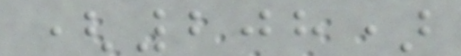(208)
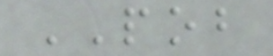POB
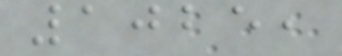1025,
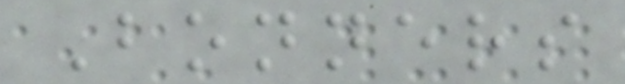Bonners
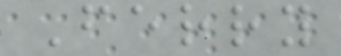Ferry
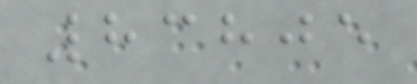83805
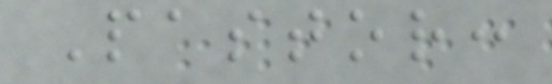Pastor:
